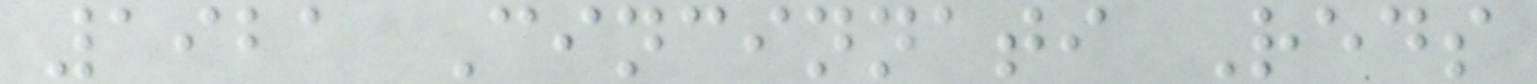1921 Cincinnati Reds
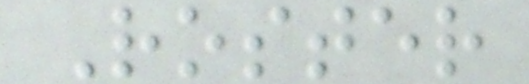Roster
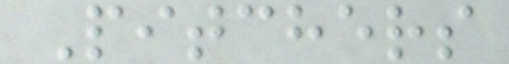Pitchers
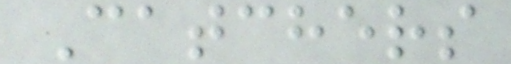Catchers
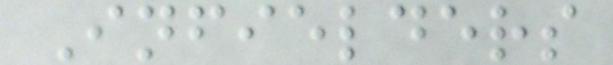Infielders
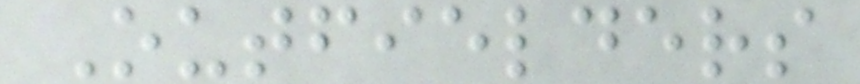Outfielders
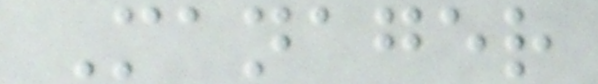Manager
